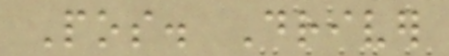Pos. Driver
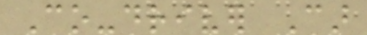Co-driver Car
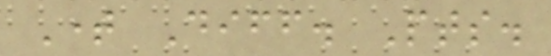Time Diff. Pts.
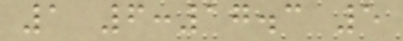1 6:17.3 5
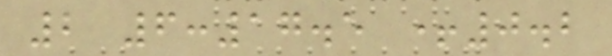2 6:17.5 +0.2
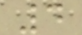4
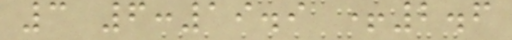3 6:19.9 +2.6
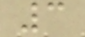3
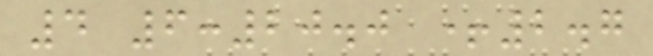4 6:20.0 +2.7
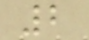2
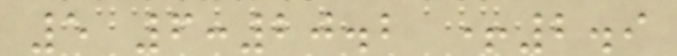5 6:20.2 +2.9
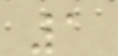1
